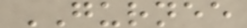GURNEE
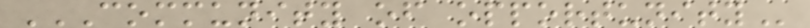COMMUNITY OF OPPORTUNITY
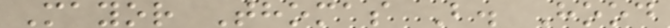Mayor Thomas B. Hood
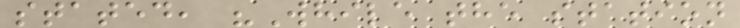stated, "While the station
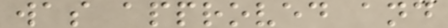was approved and
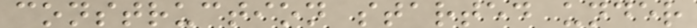construction started under
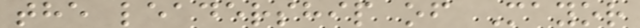the leadership of Mayor
